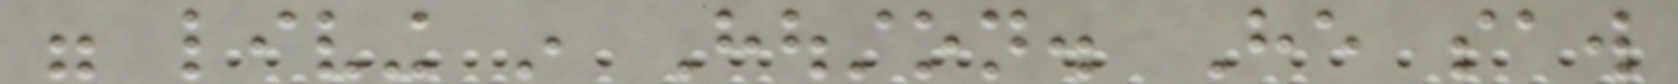were living in Houston. He saw
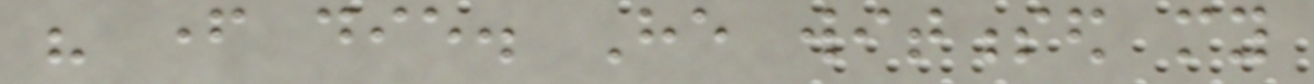his father die. He witnessed my
